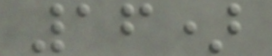16)
